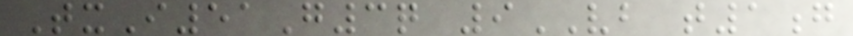TxI51G3q 9VB t1g
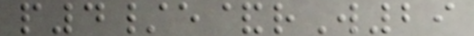p4/e&rW29
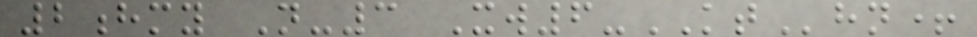2hmy N-3 Xw6-KThn+
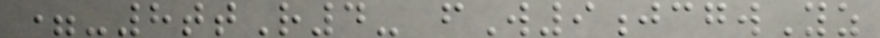=-8ttR4- fW9jcgwYz
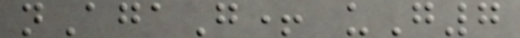nAgaG+ uG7
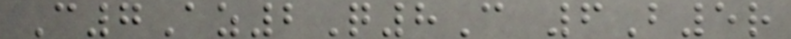C7Az2Q8C 6B5r
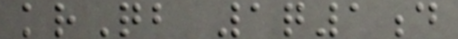krQb 1q1d
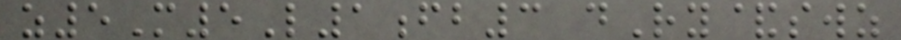z5M5L1fb3 dRy&swz
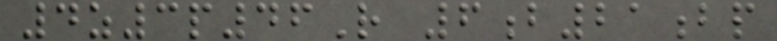4z3p46R 6b21bp
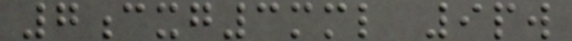7cxg3mml 9pw
